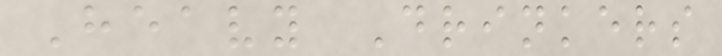Heavy Drinkers
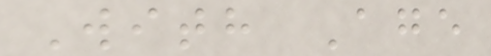With Age
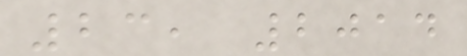23, 2014
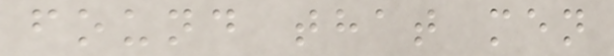found that men
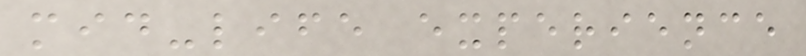mid-life experience
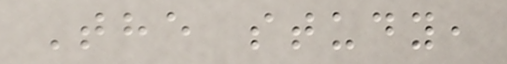The study,
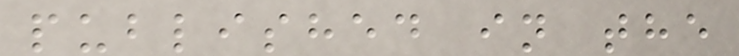published in the
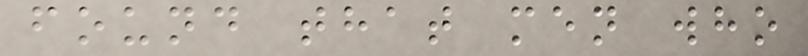found that men who
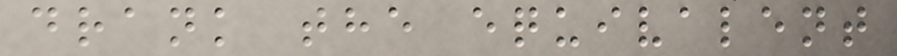drank the equivalent
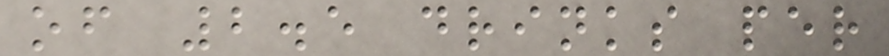of 2.5 drinks per
